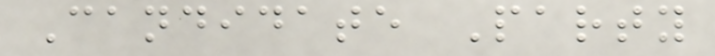Candidate Party
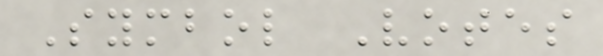Symbol Votes
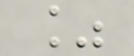%
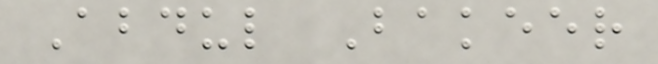Abdul Bakeer
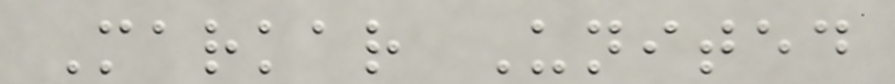Markar United
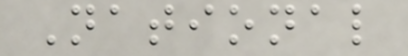National
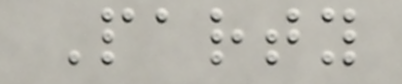Party
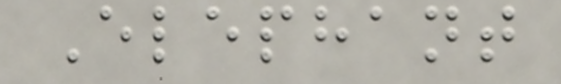Elephant
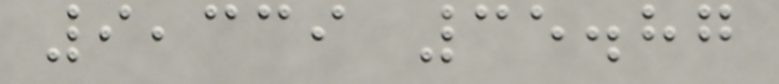9,339 35.87
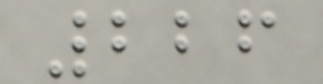226
